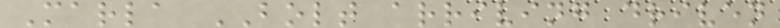Marla BOLT arriving driven
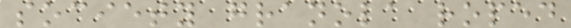society granola roped
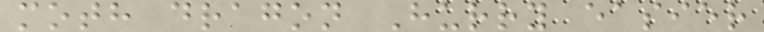moth dragon Hurry easier
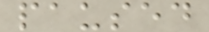paused
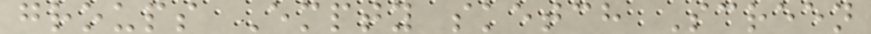groups Empty sketch Screen
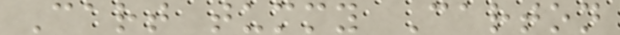Cart tummy Carton
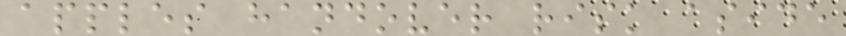apples handover risk aside
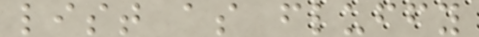list as fluffy
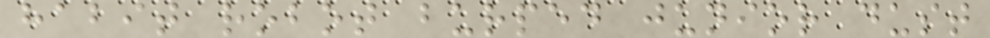habit robot burped junior dust
